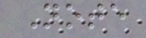Note
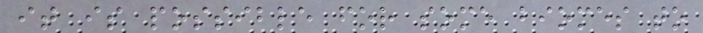it is possible for some biomes to
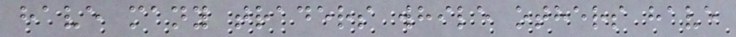have many traders while others have
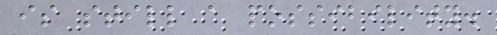is still a possibility.
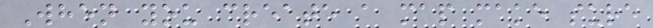When you create a map make sure
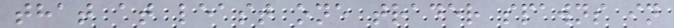that at least one trader spawns in
